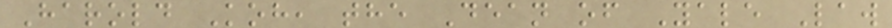Harold Koh, the Dean of Yale Law
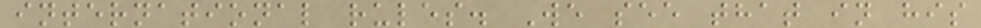international rules. We see that in his
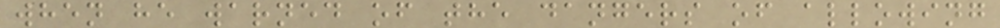when he warned of the dangers of allowing
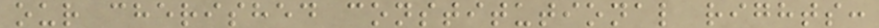our cherished constitutional rights:
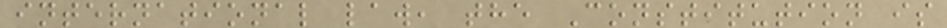international law, the Constitution is
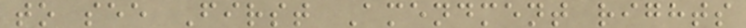to see First Amendment rights
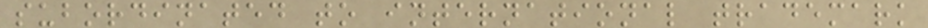subordinated to international trademark
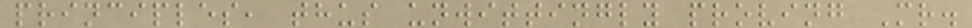principles, thus unwittingly proving Mr.
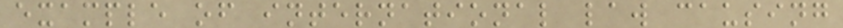example of international law causing
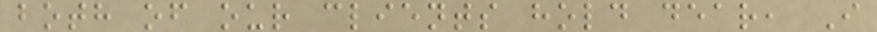both of our clients hold dear, I
